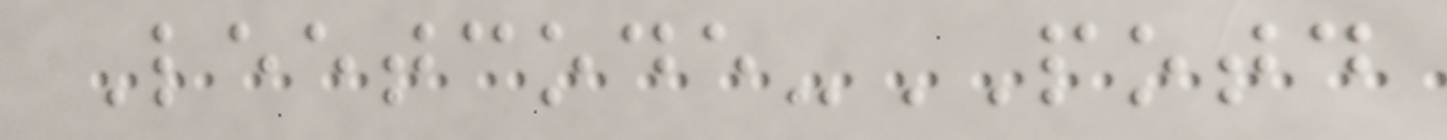Leetcode-POTD
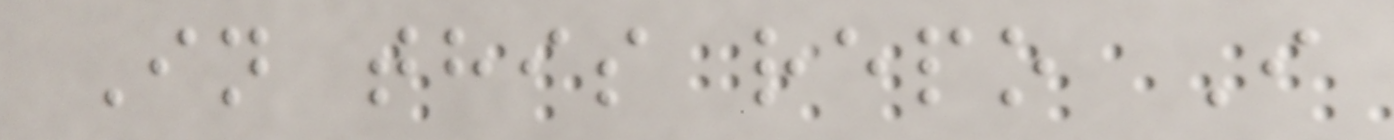In this repo I
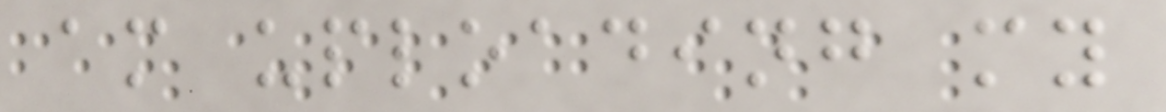am uploading my
